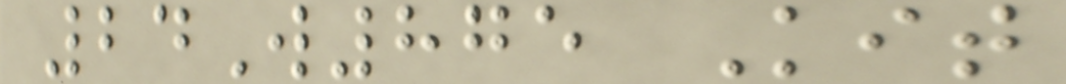24W875 Kit
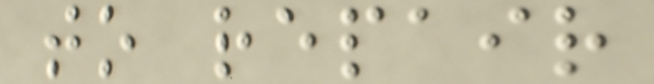to repair
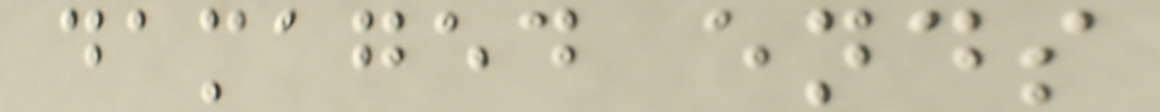damaged ends
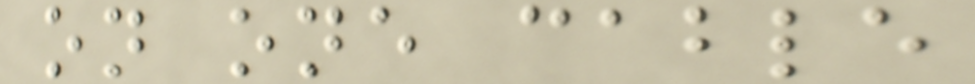on one cable
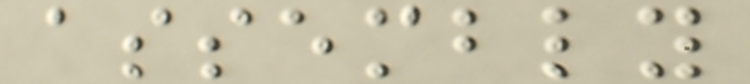assembly
